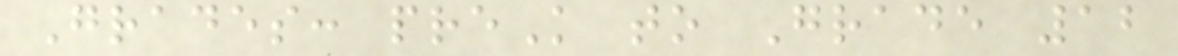Grades: preK to Grade 12
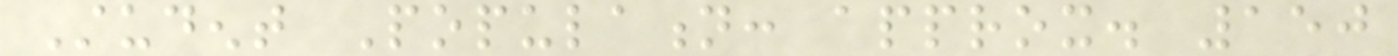Student Population: approx. 150
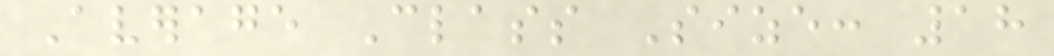Average Class Size: 18
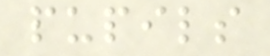pupils
